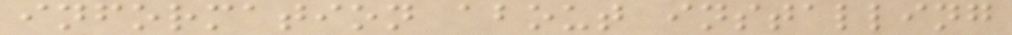information about installing
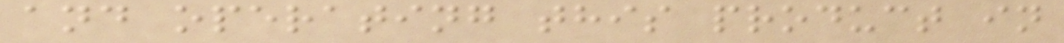and operating this product in
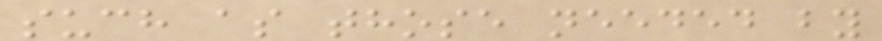such as those needed by
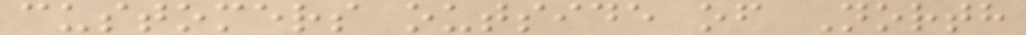customers outside of North
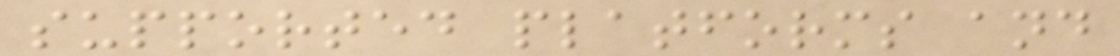supported platforms and
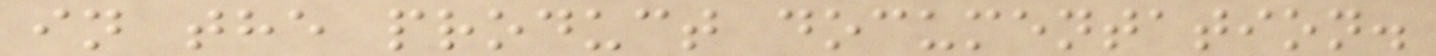in the product documentation.
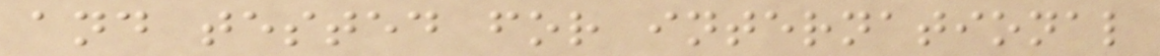and tested for international
